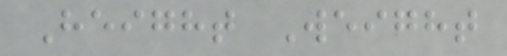Height Weight
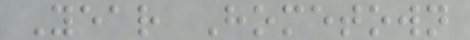Year Hometown
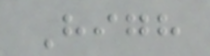High
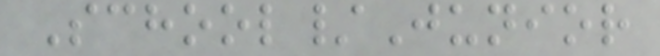School/Junior
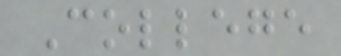College
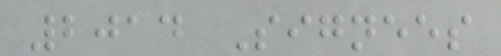2014 Signees
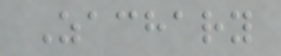Zachary
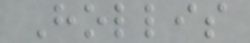Hollis
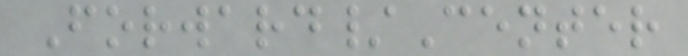Forward/Center
